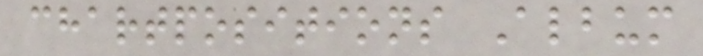chartpositions Album
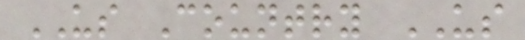US Country US
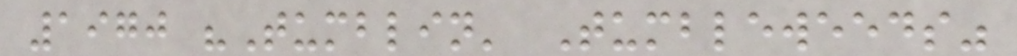1970 "Tumblin' Tumbleweeds"
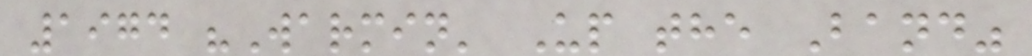1974 "Warmin' Up the Band"
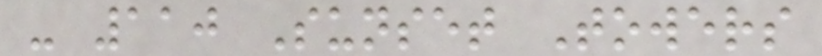- 110 Sunset Towers
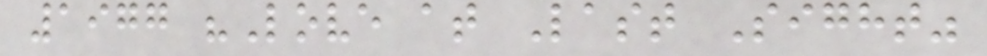1977 "Love at Last Sight"
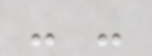- -
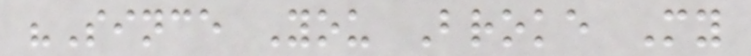"Since You Broke My
